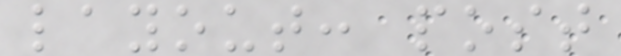layout: post
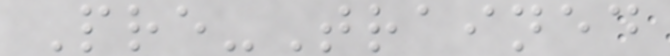Pre-Trained
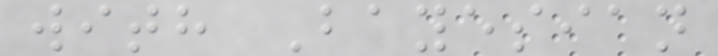with Bayesian
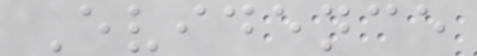Evidence
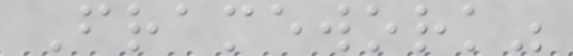Framework"
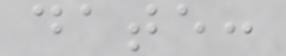date:
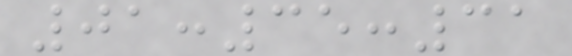01:35:31
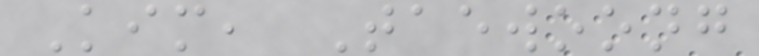Kim, Taewoong
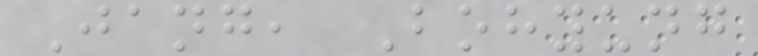Jang, Bohyung
